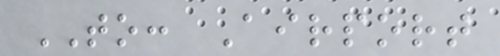TO: Airport
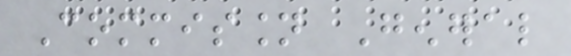Commission General
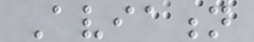Aviation
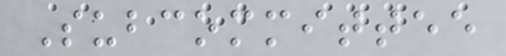Subcommittee
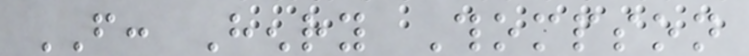FROM: Henry Thompson
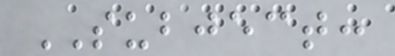SUBJECT:
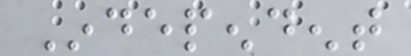Independent
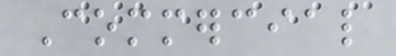Commercial
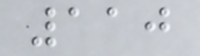110
